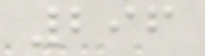296
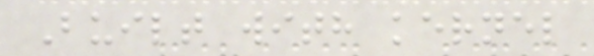Built with kernel
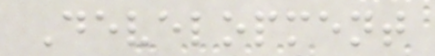Development
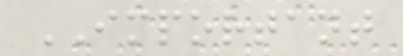IMPORTANT
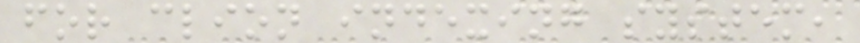for clion indexing system,
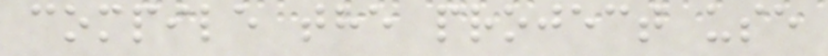compile the project use
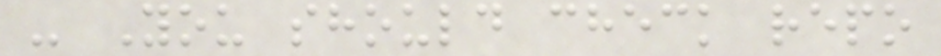- You should check repo
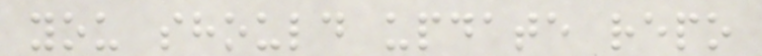you should update repo
